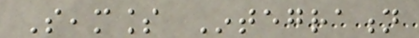Seamless Integration
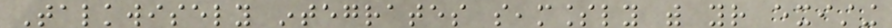Talkwisely integrates seamlessly with your existing
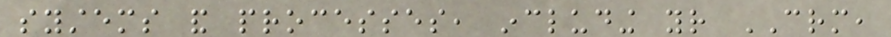systems and processes, including your CRM,
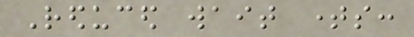Reduced wait times:
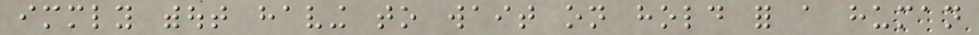immediately without having to wait on hold for a human
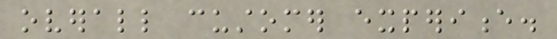overall customer experience.
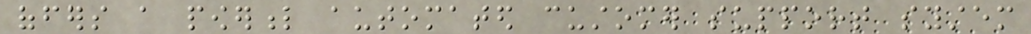offers a powerful automated customer support system
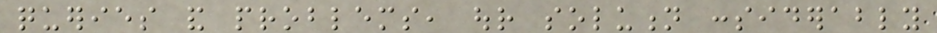queries and problems, our solution considerably
